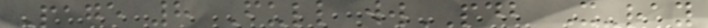Page 8 Full wwPDB X-ray
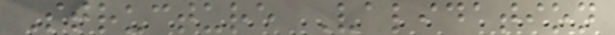Structure Validation
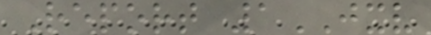Report 1JXV
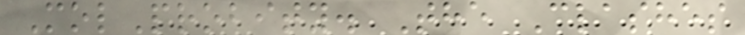MolProbity. The Clashes
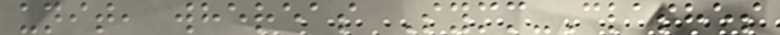unit, whereas Symm-Clashes
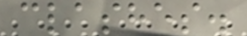clashes.
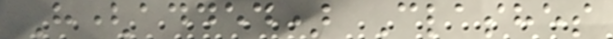H(added) Clashes
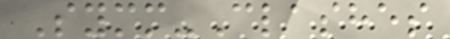Symm-Clashes
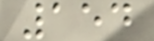154
